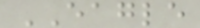EAGLE
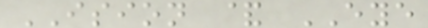ISION & EYE
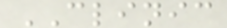CLINIC
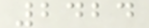2424
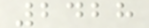2428
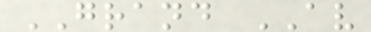GRAND AV
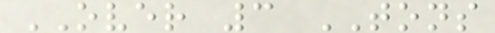OVER 3 TONS
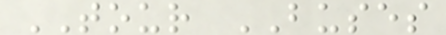TOUR BUSES
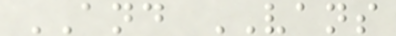AND VANS
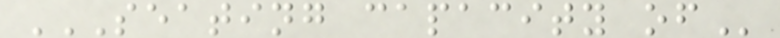SEATING CAPACITY OF
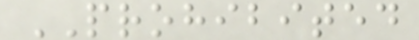PROHIBITED
